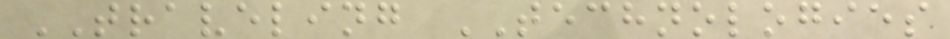TRAVELING TECHNOLOGIES
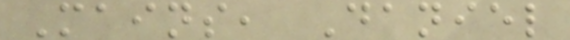Mains, Daniel
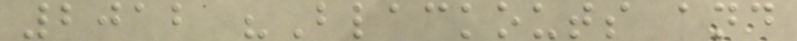2012 "Blackouts and
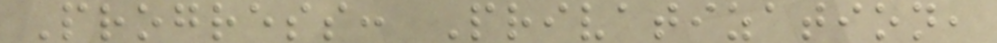Progress: Privatization,
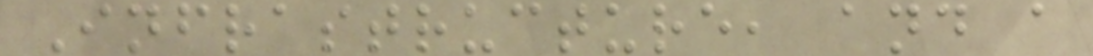Infrastructure, and a
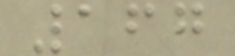167
